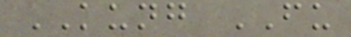KUNG FU
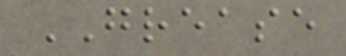GREASE
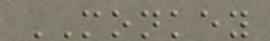MONKEY
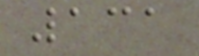131
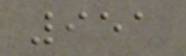951
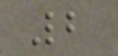2
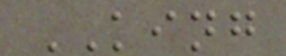KING
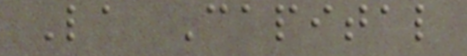La Capital
